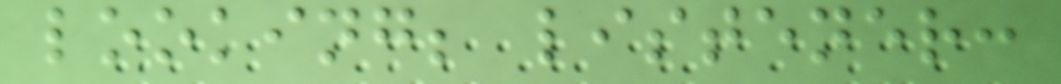looking; listener:
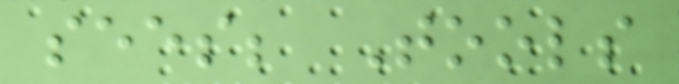sees; Tools
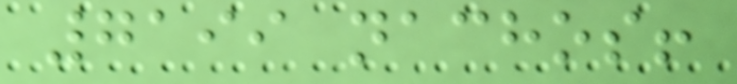7199 nachos!
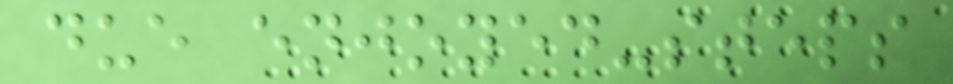due enjoyed-steps
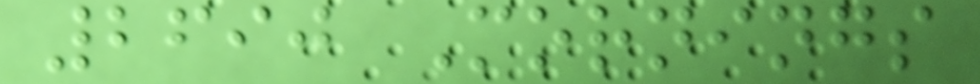2690 Mornings
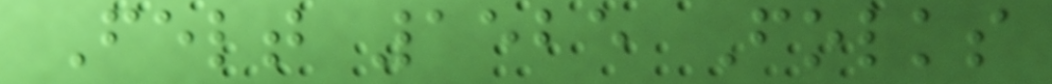Felt 1525 Folks
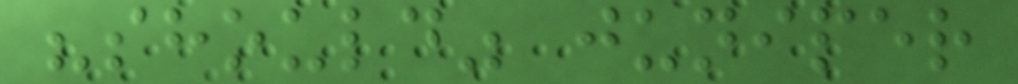"should" juniper
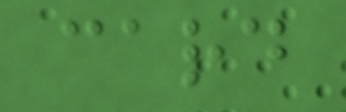card
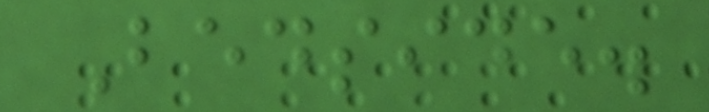Bedside.
